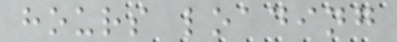hours loading
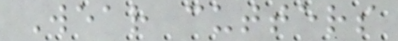Wear cutters
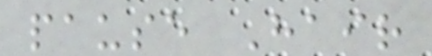pause Hair
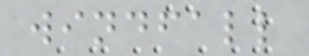windfall
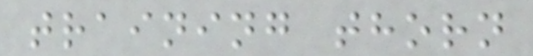training thorn
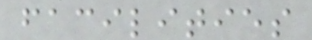facilities
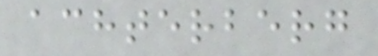achterberg
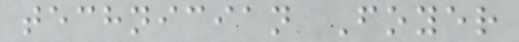technician Foyer
